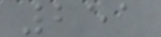251
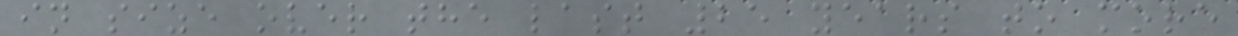in size over the last 25 years to more
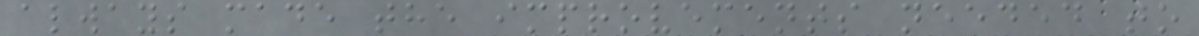always made the improvements needed to
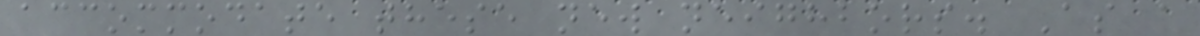accommodate these new neighbors. As a
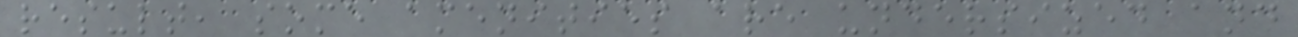result, some amenities are undersized and
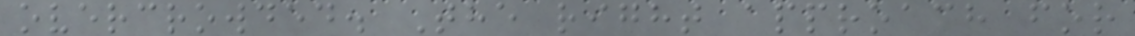overcrowded. The right approach for
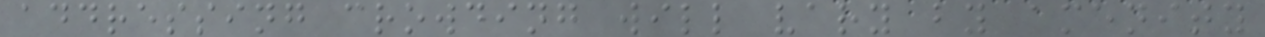addressing crowding will vary by amenity
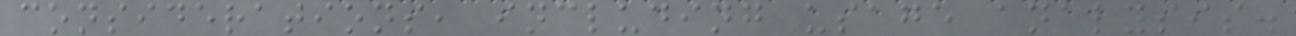considerations, including usage analysis.
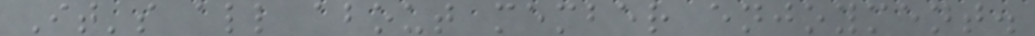It's all about member enjoyment.
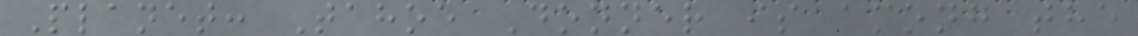Planet: Tahoe Donner is among the
